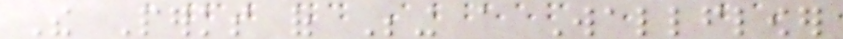The Perks of Being a Wallflower
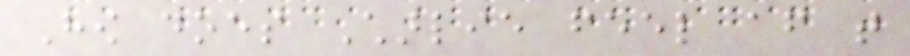How does Charlie feel after that
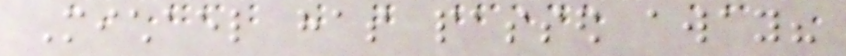Michael has passed away?
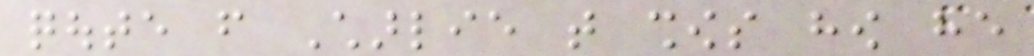qoute from Charlie that shows how he
